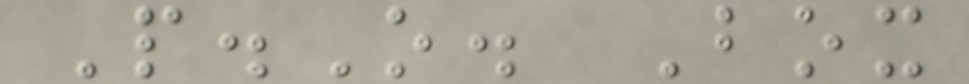P.O. Box
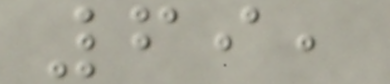69,
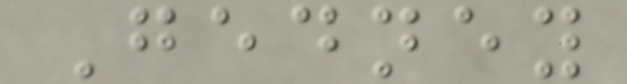Gedney
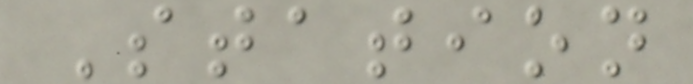Station
